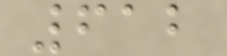612
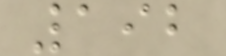192
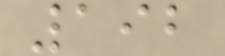192
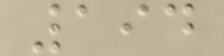194
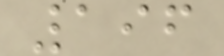196
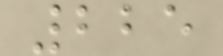225
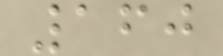160
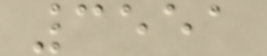3551
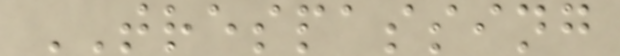TRESPASSING
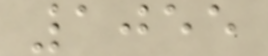1055
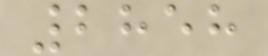2858
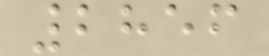2856
